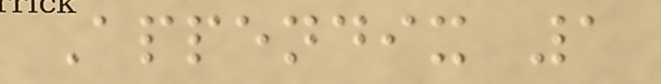Appendix 1
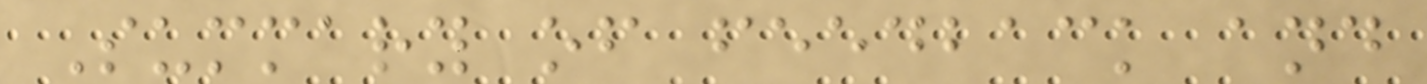Summary of feedback and
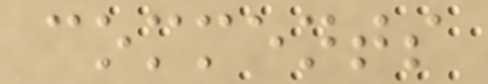comments
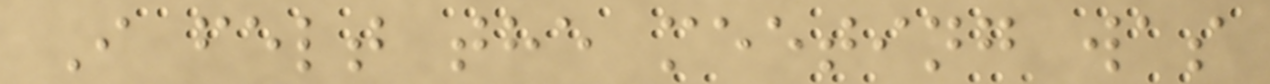I felt the meeting was
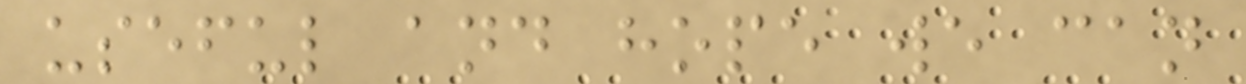useful and hope we can
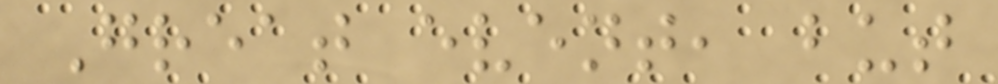Great event, but
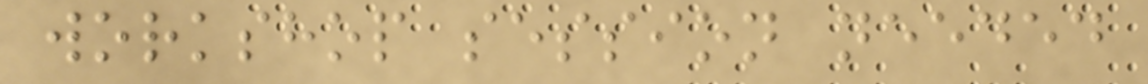workshop session needed
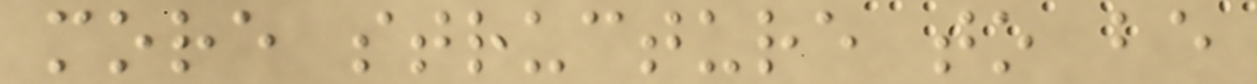more structure to be
